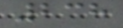238
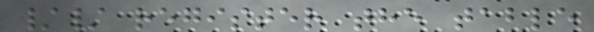// register the table
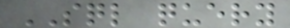SQL query
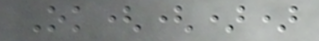Ok(())
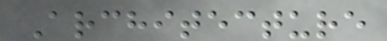Architecture
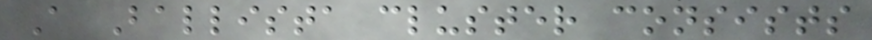A Ballista cluster consists
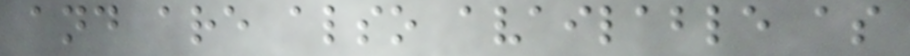and are also available as
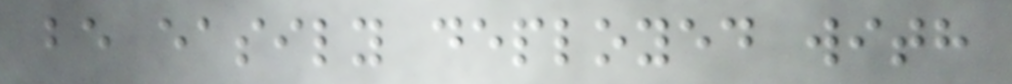be easily deployed with
